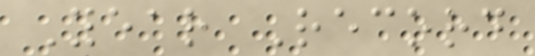Year Record
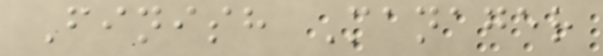Finish Manager
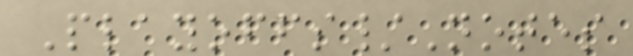Playoffs/Notes
